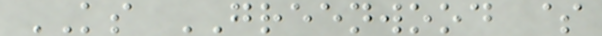KS GREENWOOD $
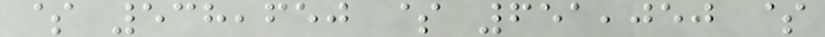$ 538,650 $ 651,050 $
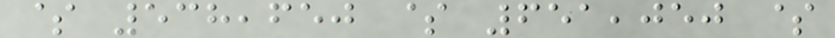$ 538,650 $ 651,050 $
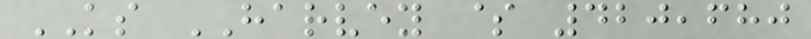KS HARVEY $ 420,680
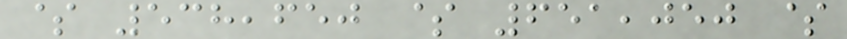$ 538,650 $ 651,050 $
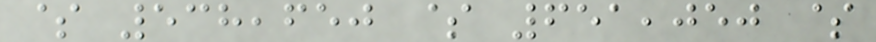$ 538,650 $ 651,050 $
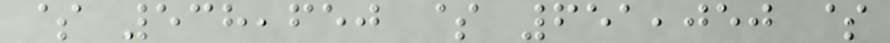$ 538,650 $ 651,050 $
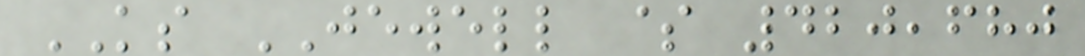KS JEWELL $ 420,680
